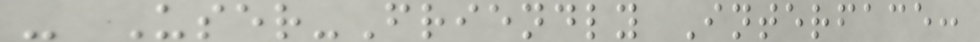- User-Friendly Interface:
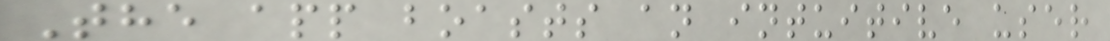The app boasts an intuitive user
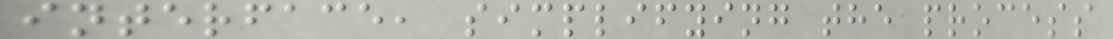interface, simplifying the process
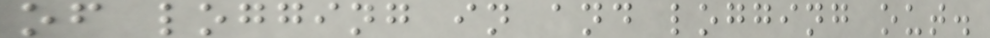of logging in and logging out.
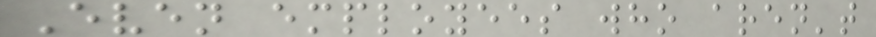Even employees who aren't
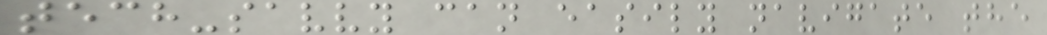tech-savvy can easily navigate the
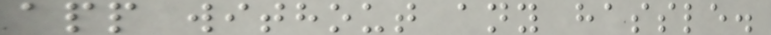app without any hassle.
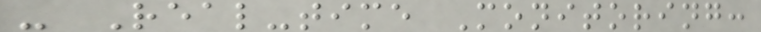- Real-time Monitoring:
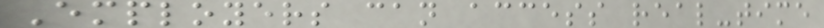Employers can access real-time
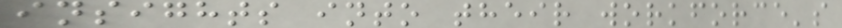insights into their workforce's
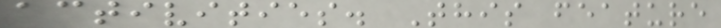activities. This feature
